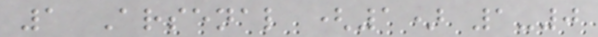1 Arsenal (1) 1-0
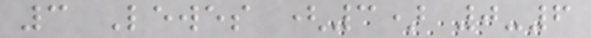3 Lewes (3) 0-6
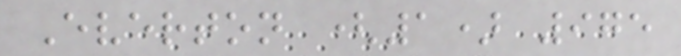Everton (1) 975
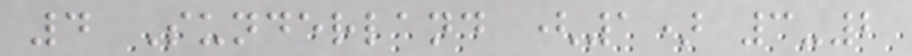4 Sunderland (1) 3-2
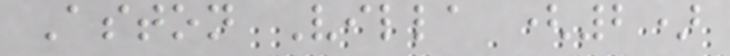Aston Villa (2)
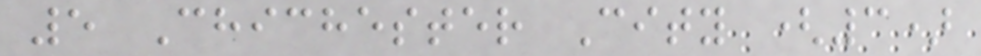5 Chichester City (3)
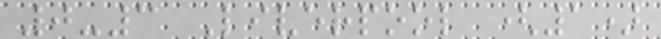0-3 Liverpool (1)
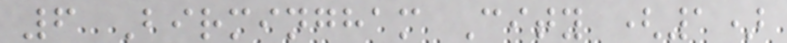6 Birmingham City (1)
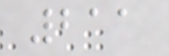211
